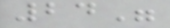24"
